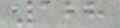128
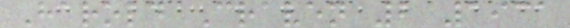Harold Craven 2 1931
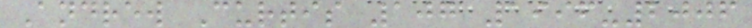Andrew Curtis 107 1996-2006
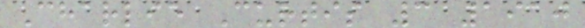Charlie Curtis 3 1910
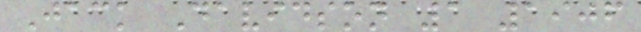Jack Davidson 1 1906
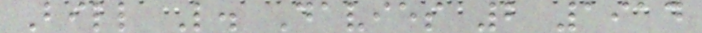Bill L. Davies 2 1914
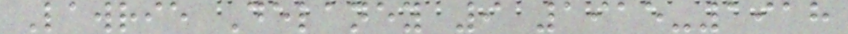Lawrie Delaney 9 1915-1918
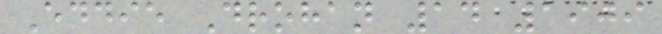Eddie Drohan 14 1909
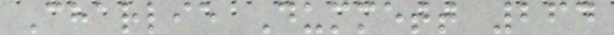Charlie Dummett 264
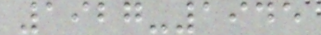1927-1945
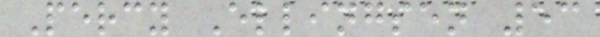Percy Ellingsen 53
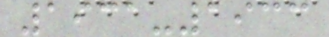1931-1933
